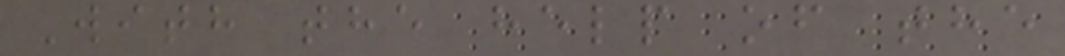With the help of the
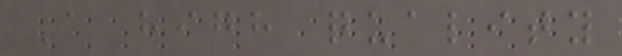A high quality
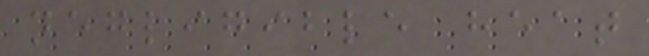negligible heat
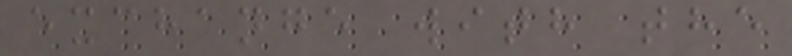exchange with the
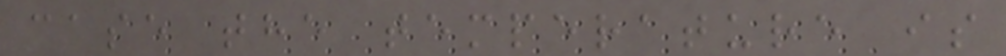case the temperature is
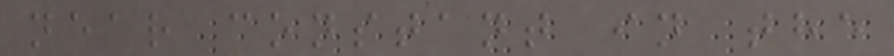near constant in the
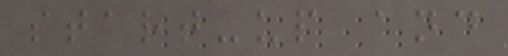start-up and
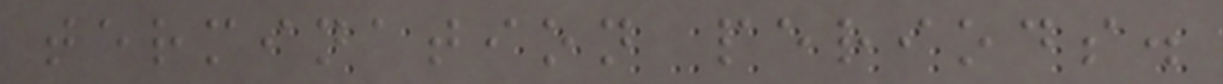termination periods.
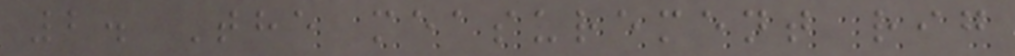2. The measurement rig
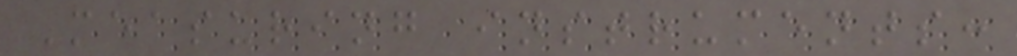Measuring instruments:
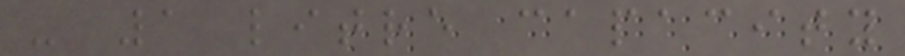- 1 litre capacity
